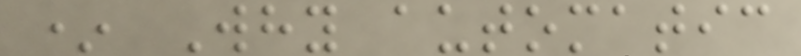* Why automatic
